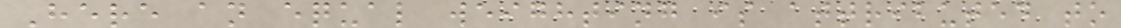Here an equal weighting is attributed to
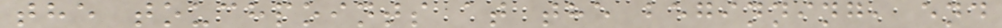the touchpoints at the beginning, end
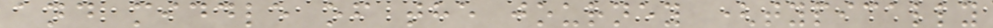and middle of the journey (typically
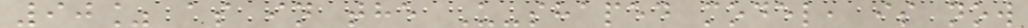90% as in the U-shaped model, is now
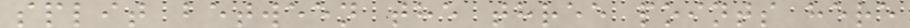split between the three points here
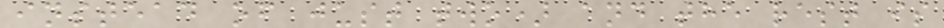instead of just two) and the rest is
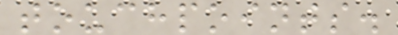touchpoints.
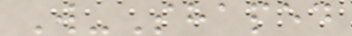W-Shaped
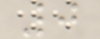0
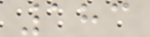183
